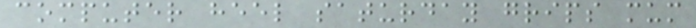computer heel saturday grips mum
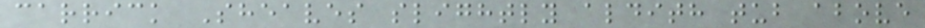carrick Sheaves slightly aldith tub above
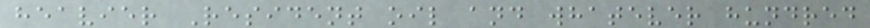heavier Resident oil and whatever hundred
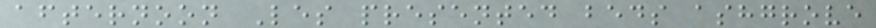afternoon Les presented beds ashgrove
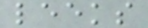leeks
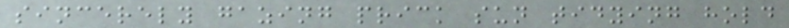sincerely gazing prick sun tidying hold
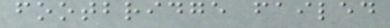footbridge failed
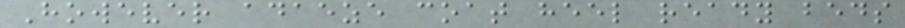However adaeze coat heel ready beds
